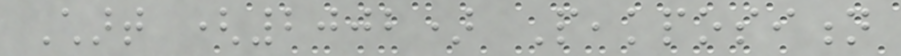Chart (2002) Peakposition
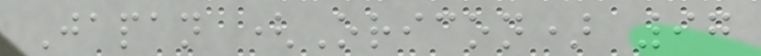Japan (Oricon) 97
